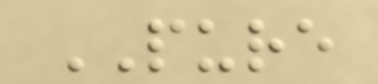PURE
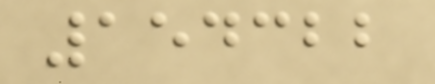154322
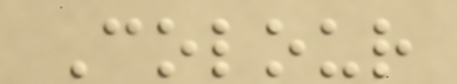Colour
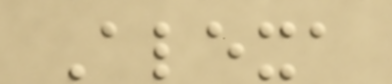Alexa
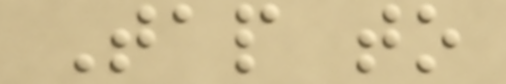Tap to
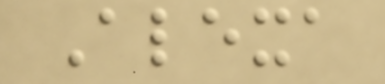Alexa
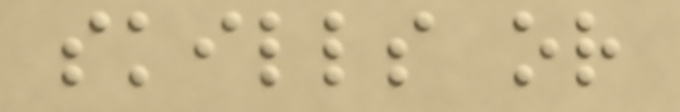skills or
